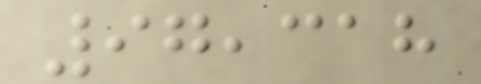97,318
